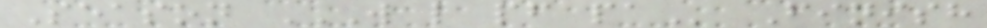Season W L PF PA Finish
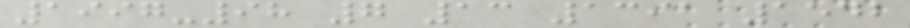1997-98 7 13 1391 1542
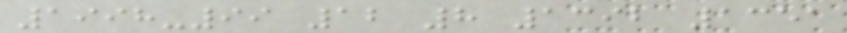1998-99 12 8 1392 1351
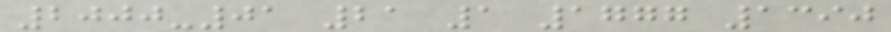2000-01 21 1 1777 1390
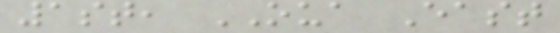1st, OUA East
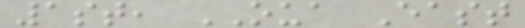1st, OUA East
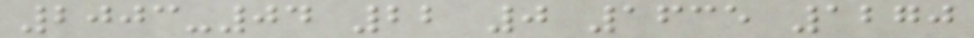2003-04 22 0 1635 1270
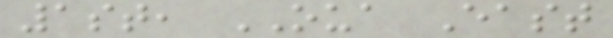1st, OUA East
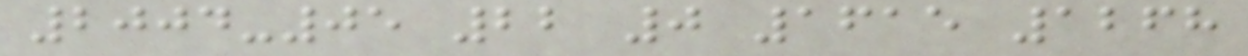2004-05 22 0 1615 1268
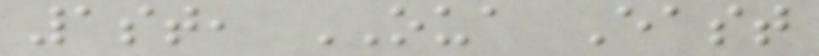1st, OUA East
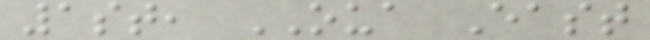1st, OUA East
